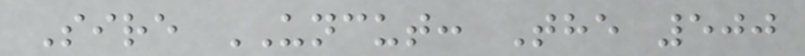Sire UNCUT: The 500
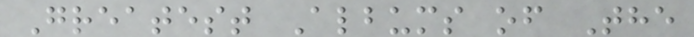Greatest Albums of The
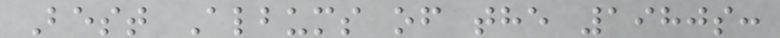Best Albums of the 1980s:
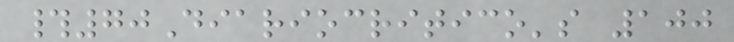#70Diariocritico's 100
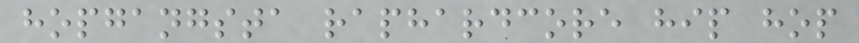hopgangsta raphardcore hip hop
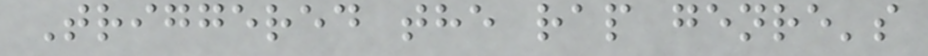Triggered the rap genre's
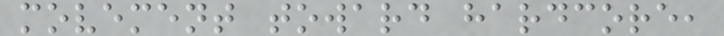movement toward hardcore,
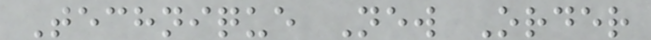Technique New Order
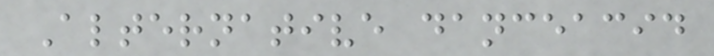Alternative danceacid
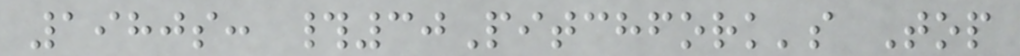1980s: #30Pitchfork's Top
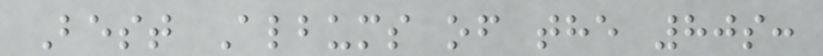Best Albums of the 80s:
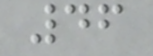46
